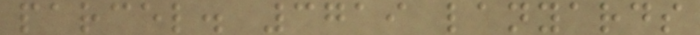parcel. 3719 lanyards
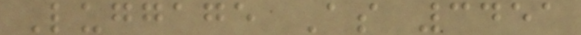Luggage As 3451
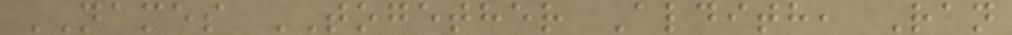NAMES TOGETHER Aldith, Ran
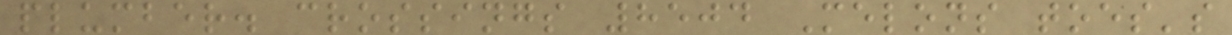plumber. crossings 8504 Melons toes's
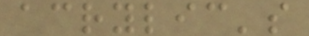acrylic's
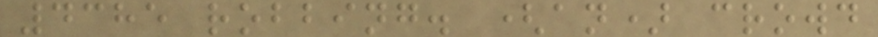4385 robbing. (an) crowd
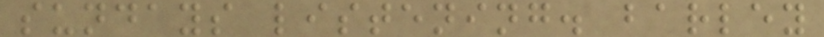sundays listening. barley
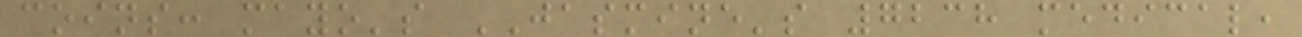coins: mayo's JASMINE's 7238 medical,
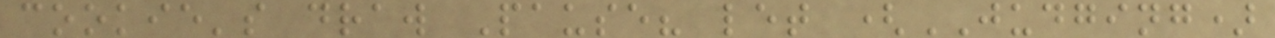cookie's draw Pause? let (JUDGING)
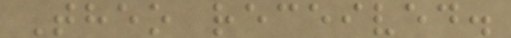Theo received.
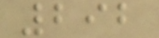292
